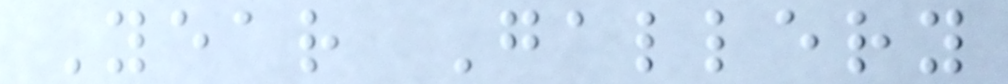Year Gallery
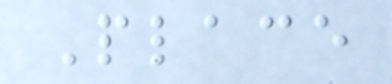Place
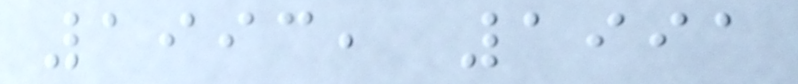1993, 1991
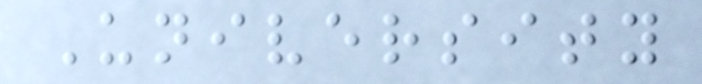University
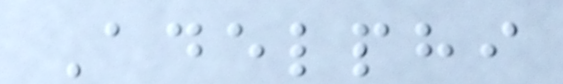Adelphi
